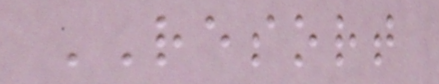RESORT
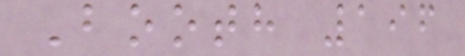Booth 196
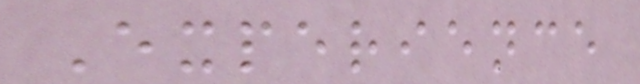Experience
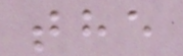the
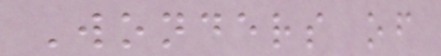Wonders of
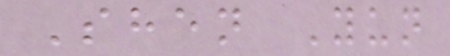Shen Yun
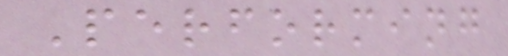Performing
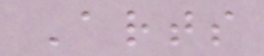Arts
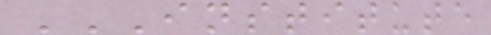INSTITUTE
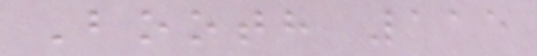Booth 115
